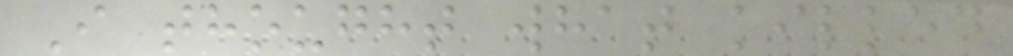I thought what killed
